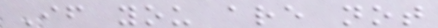If you are not
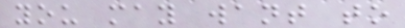you may want to
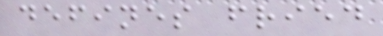defines fried
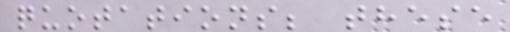quotations; these
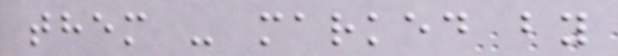them - marked by
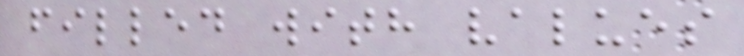filled with values
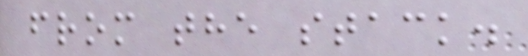from the stack.
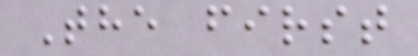The first
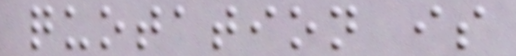quotation is
